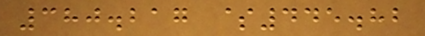380.217 $445.82
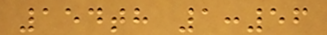154th 1:56
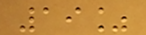19%
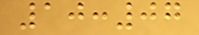10:07
